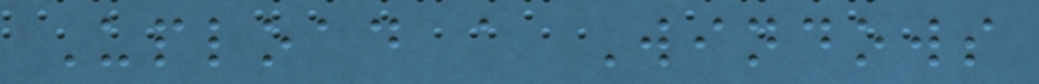Upload a Windows
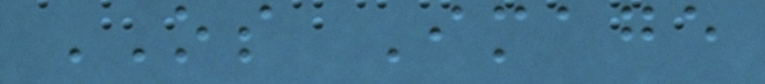OS Image
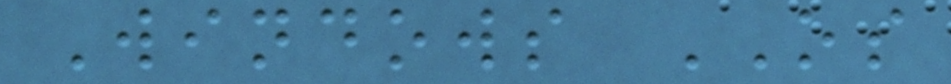Windows OS
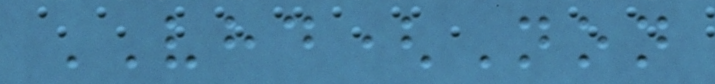VHD(Non
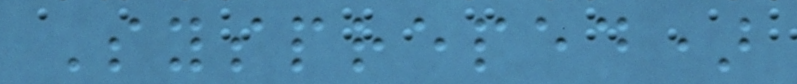Syspreped)
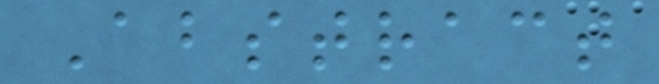Abstract
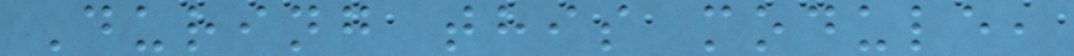During this module,
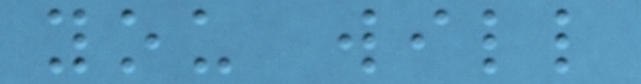you will
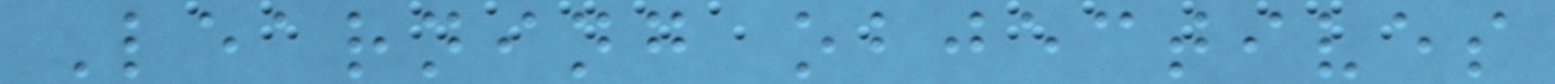Learning objectives
